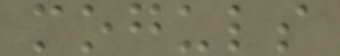moguls
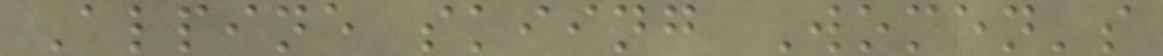Alpine skiing Women's
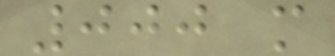000 m
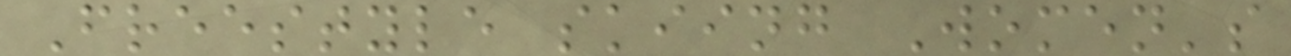Freestyle skiing Women's
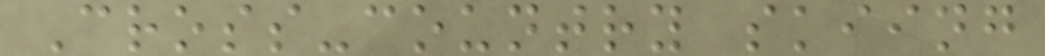Cross-country skiing
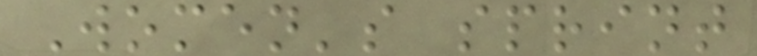Women's sprint
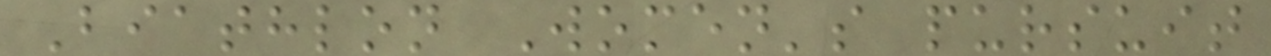Biathlon Women's pursuit
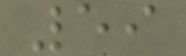59
